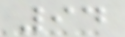94
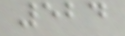524
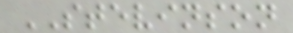STEVINSON
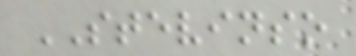STEVINSO
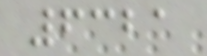6321
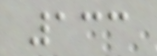133
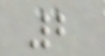2
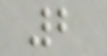2
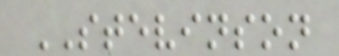STEVINSON
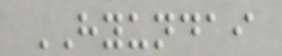HYUNDAI
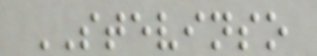STEVINSO
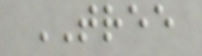TREE
